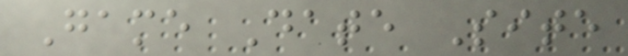Game Date Site
